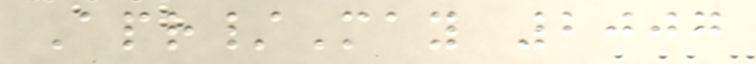Apr/May 2007
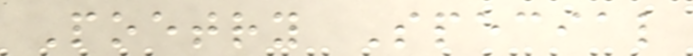Poetry Special
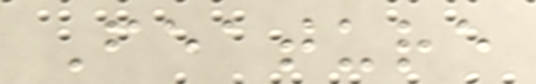Feature
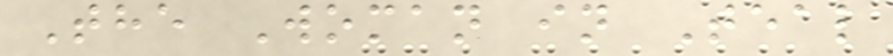The Woman in Teal
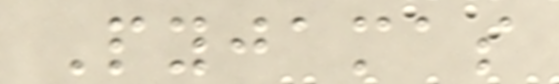Pyjamas
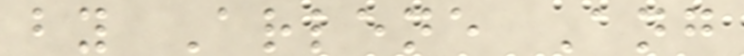by Arlene Ang
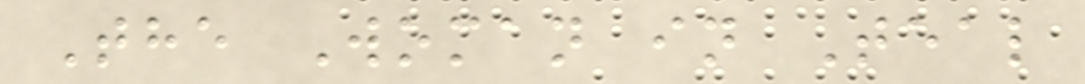The Woman in Teal
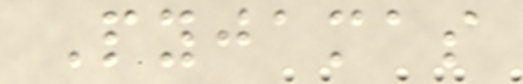Pyjamas
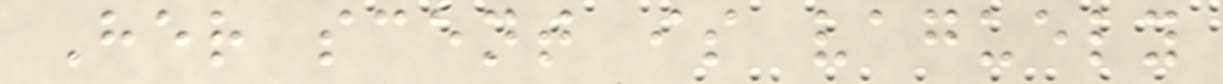Her scent is vaguely
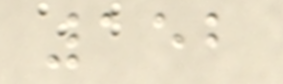152
